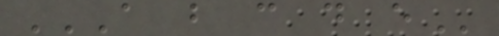A B C D E
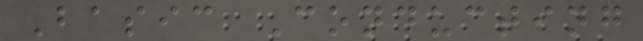Basic Conducting
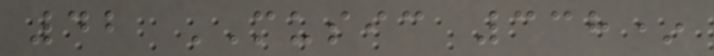42 MUSIC 338*
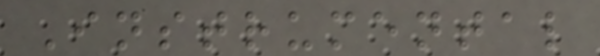Instrumental
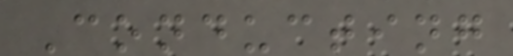Conducting
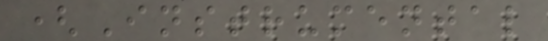(Instrumental
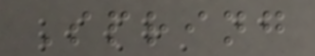Spring
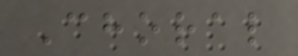Choral
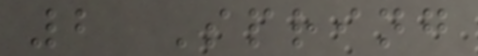2 Spring
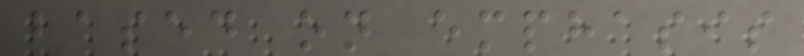based on emphasis
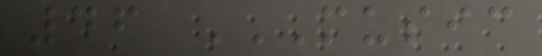46 MUSIC
